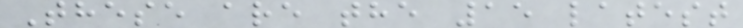These are the 15 latest
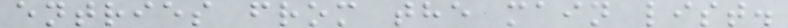entries from the main list.
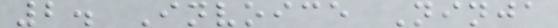2. Invoice Ninja
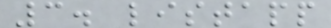3. listapp
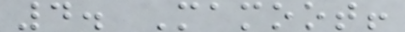4. Mamoot!
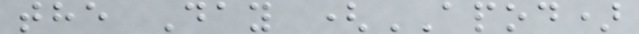the Day (APOD)
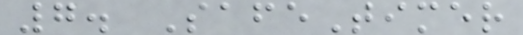7. SafeTimer
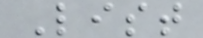List
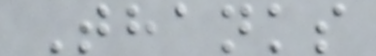Thanks
